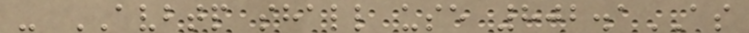- AVBTP shall use 802.1AS
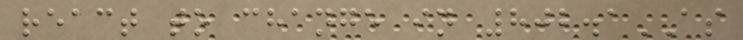react to change in 802.1AS
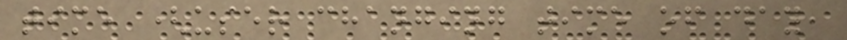time (user changing time of day,
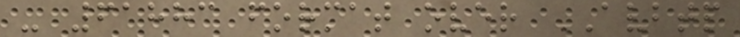- 61883 format over AVBTP
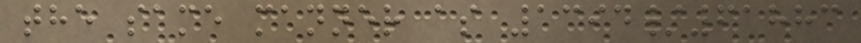the same manner as 1394/61883
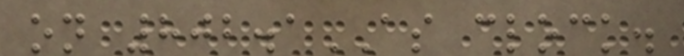on 802.1AS clock.
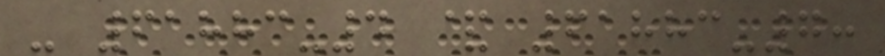- 61883-4 & 61883-7:
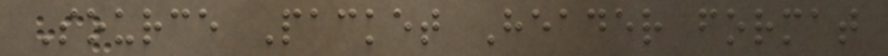Source Packet Header format
